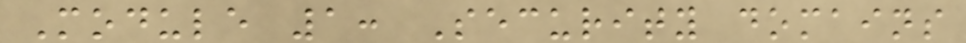Module 1: Security domains
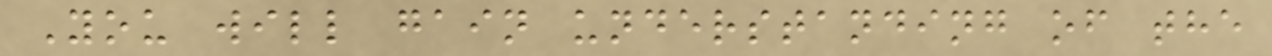You will gain understanding of the
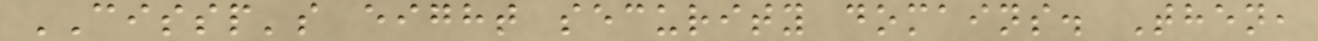CISSP's eight security domains. Then,
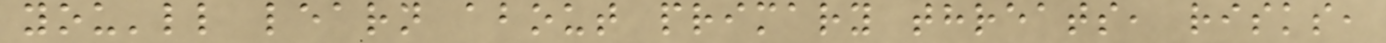you'll learn about primary threats, risks,
